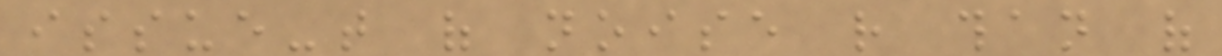issue-that of noise rather than of
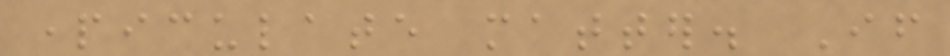particulate matter. If
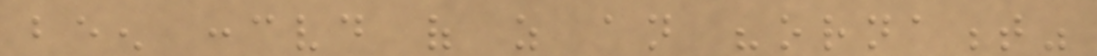been conceived of as an "ornament"
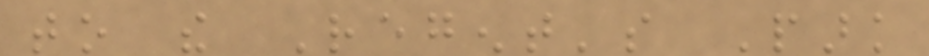to the Regent's Park
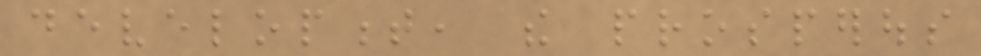development, the prosperous
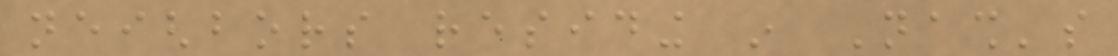neighbors residing in Nash's
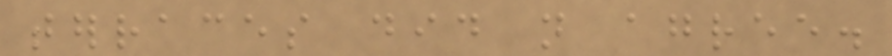terraces did not agree.
